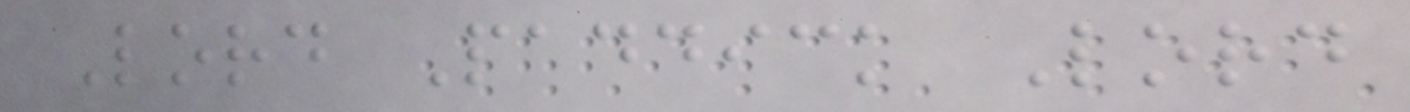Lord Paddick Lord
